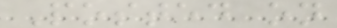Posted on
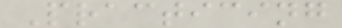Practicing
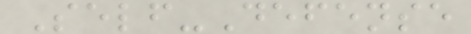Self-Defense
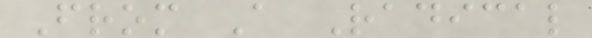From A Radical
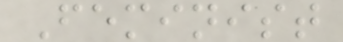Feminist
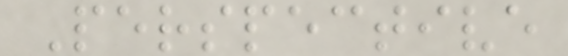Perspective
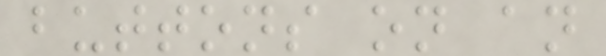buttons on an
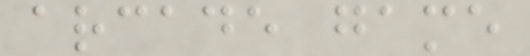arcade game
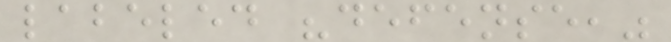labeled "defense,"
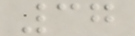37
